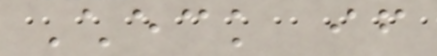Check if
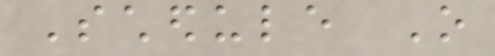Schedule O
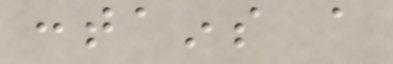contains a
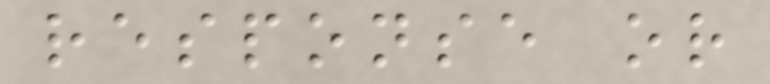response or
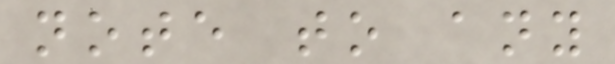note to any
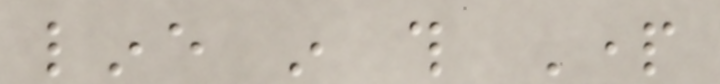line in this Part
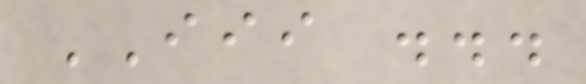III ...
